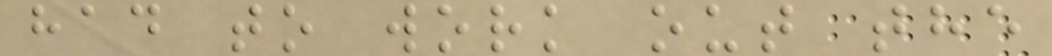had to work out the
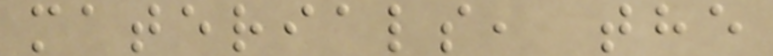materials, the
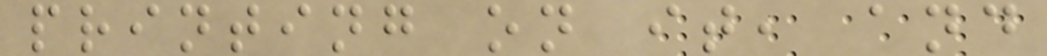printing on it, and
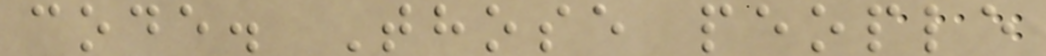code. Those people
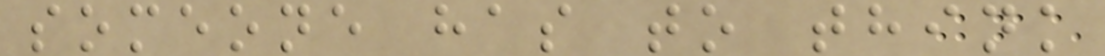someone has to think
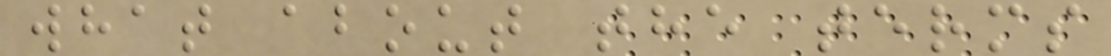what about the terms
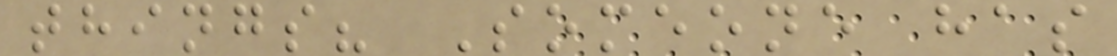things? Someone has
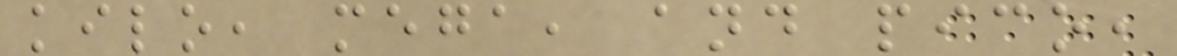kilo, mega, and pico,
